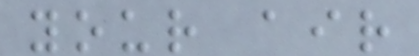your air
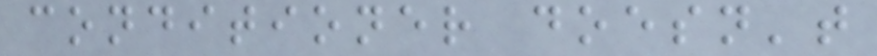conditioner doesn't
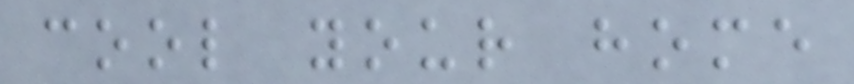cool your home
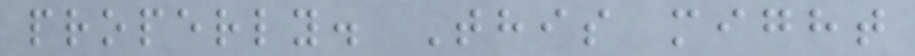properly. This might
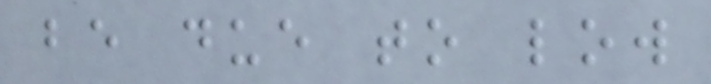be due to low
